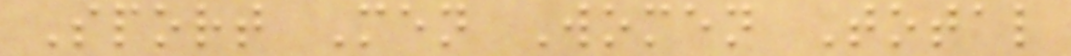Sport Men Women Total
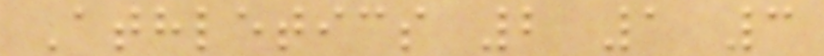Athletics 2 1 3
